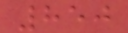850
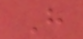H
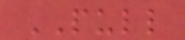PULL
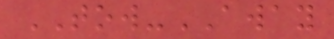TOW-AWAY
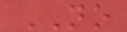NO
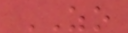ZO
